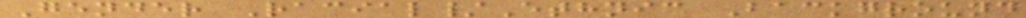Gender Racial/Ethnic Background
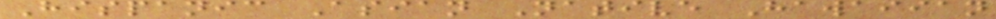Hispanic Asian Native Hawaiian
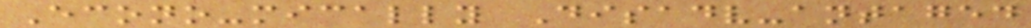Econo-mically Disadv-antaged
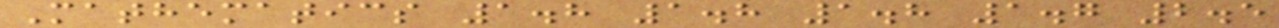Mathematics 1.8 1.8 1.8 1.7 2.5
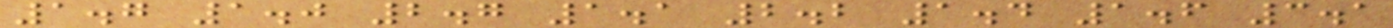1.7 1.0 2.7 1.1 2.2 1.4 1.6 3.1
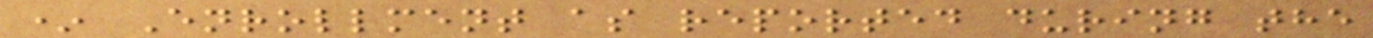* Enrollment as reported during the
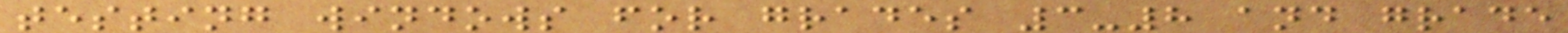testing windows for grades 3-8 and grade
